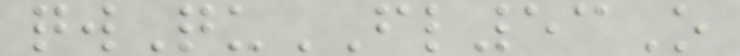qwQuFL53O
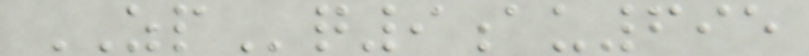ZPq9au695
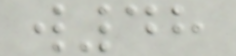w48
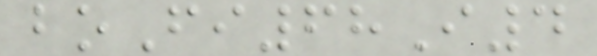boFi68I4
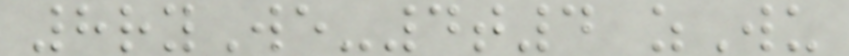8ryWe-4t4 zWu
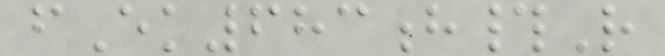fEk683h#R
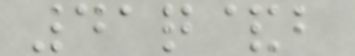41q&b
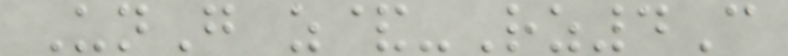UnG z&-Rz4C
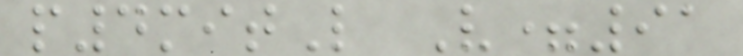p4mitL V=91
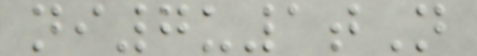ni7u1tN
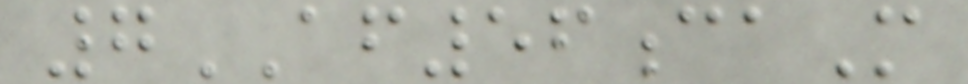7AF56caM
